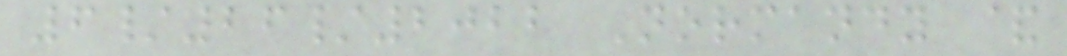6/26/2022 Normandy &
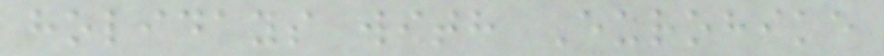holidays with Eurohike
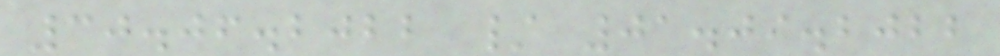30.06.2022 / 01.09.2022
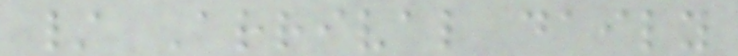/ Arrival daily
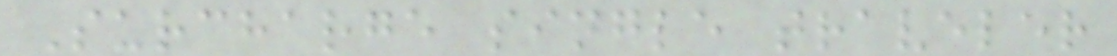Surcharge single traveler
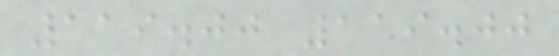119.00 119.00
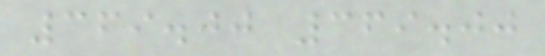369.00 369.00
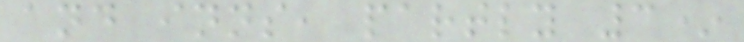and inns, partly 3*
